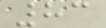83
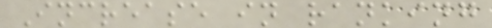Increase in ranking
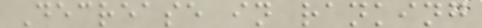Decrease in ranking
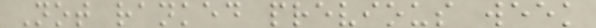Not ranked previous week
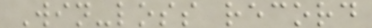Win-loss record
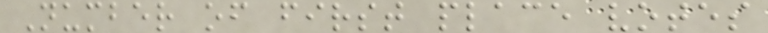Number of first place votes
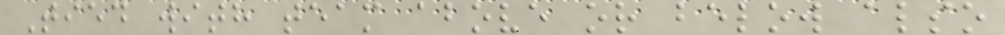Tied with team above or below also
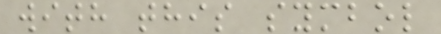with this symbol
